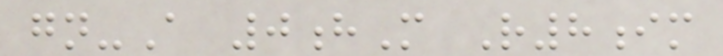gn-A 0hM R8im
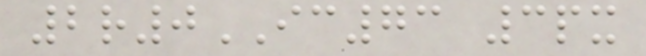2r0IC73 3px
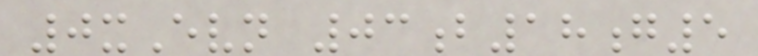0xEvn 03b18g5
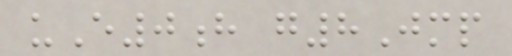uE0h g8Jmp
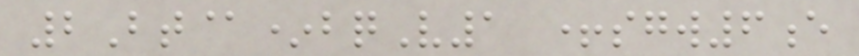2Bt@*bqV1 +sgw6e
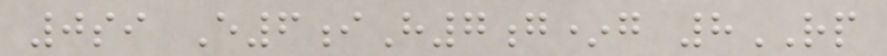0si E6iH7g*g 8RP
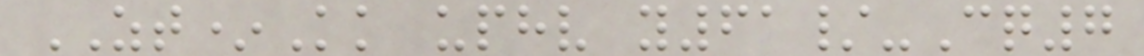ZT*Kk uphv y61/-Cq7
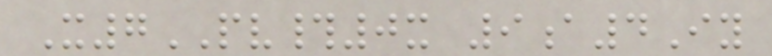X7PV#0x 9a4Iy
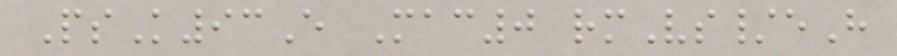PsK93E Mac0 rmVs/eH
